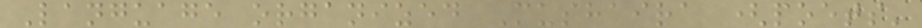Language organized Mushaira (poets'
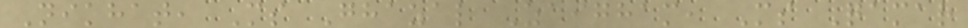Nikhat, Ms Ghazal Zaigham, Ms Qamar
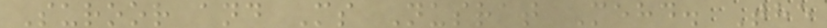Suroor and Ms Nusrat Mehd. The
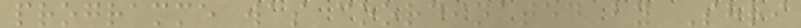programme was coordinated by Shri
